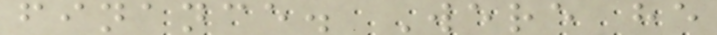finance. Were he
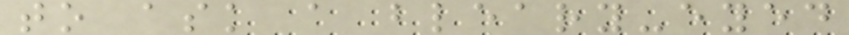to ask a bleary-eyed
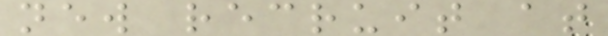new recruit at
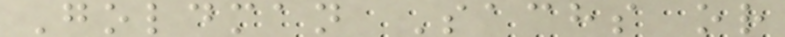Goldman Sachs or
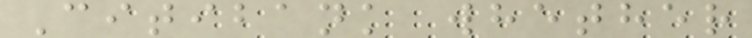Citibank whether
